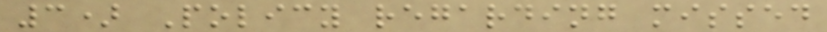3) Policy regarding missed
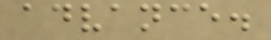advance.
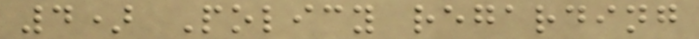4) Policy regarding
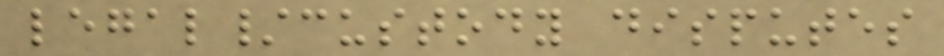legal/custody disputes
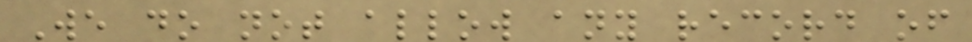We do not allow any record of
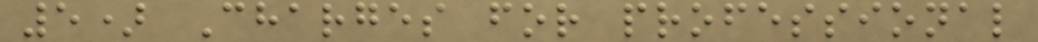5) Charges for professional
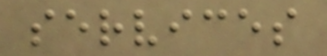services
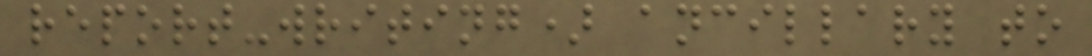report-writing) ancillary to
